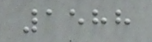1588
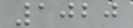1020
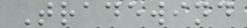Tradewind
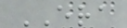ERA
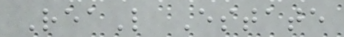ReaL Estate
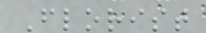Florist
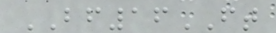BF16FT
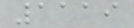1119
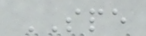SPE
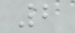2
